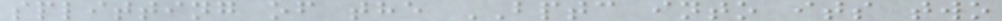splitting of the BPTC into its two
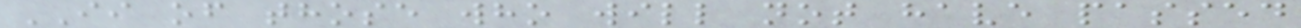II of those who will not have passed
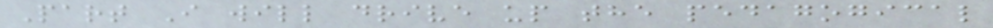Part I will drive up the pedagogical
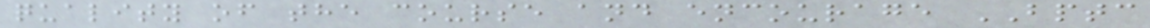quality of the course and encourage BPTC
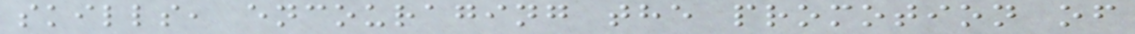skills, encouraging the promotion of
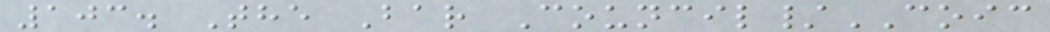103. The Bar Council/COIC
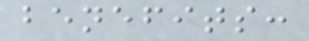benefits:
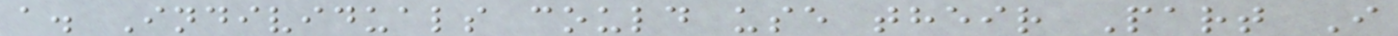a. Individuals could use their Part I
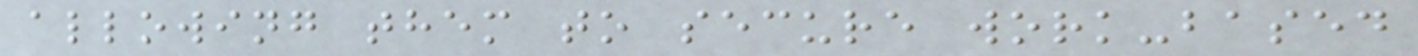allowing them to secure work-based
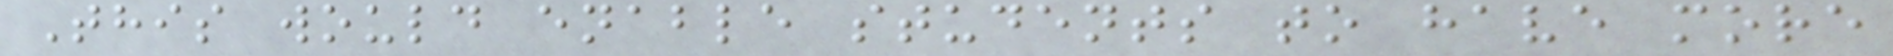This would enable students to have more
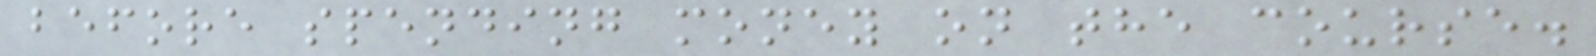before spending money on the course.
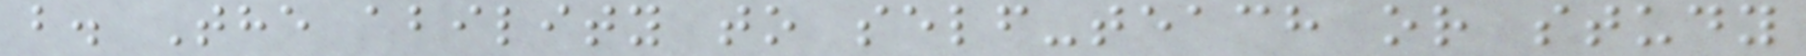b. The ability to self-teach or study
